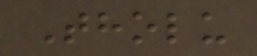Tholu
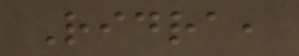Ridra,
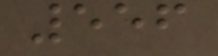556
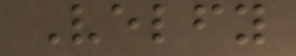Velfy
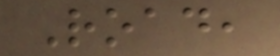Road,
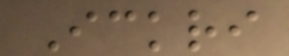Ickri
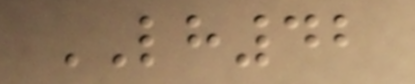LH42
